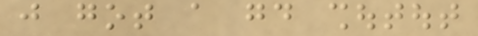just got a good shoutout
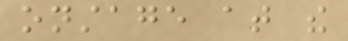onstage at the
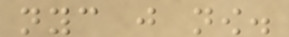nyc just now.
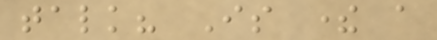talk? Is there a
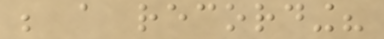be a recording?
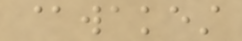@wakest
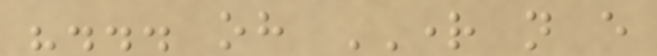"... oh RIGHT not every
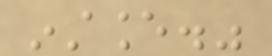instance."
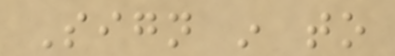Sign in to
